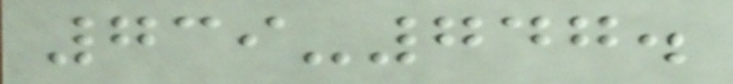739-747.
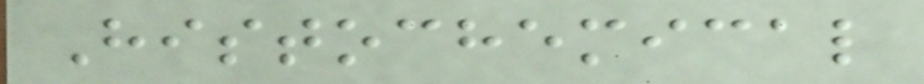Histochemical
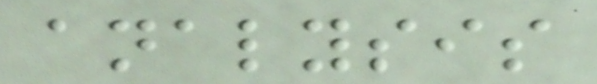analysis
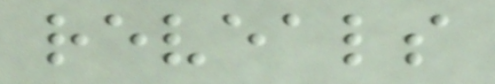reveals
